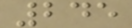245
